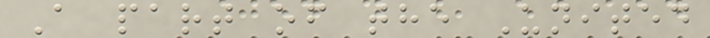A part of the United
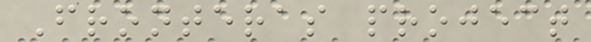Fronteras project
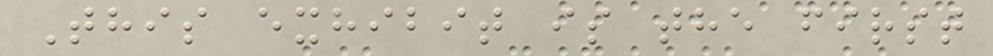This exhibit is the first
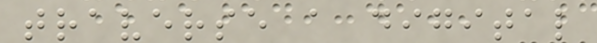traverse a digital
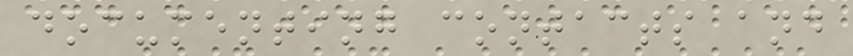documenting contacts and
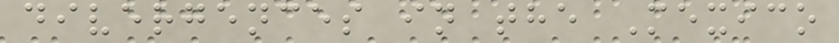divergences in the Mexico
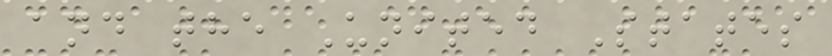and the United States
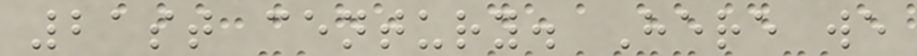21st century. Here we
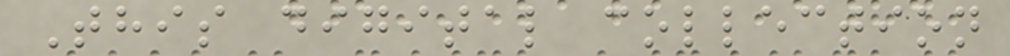This digital collection
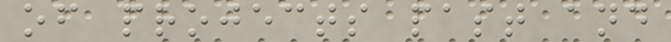of projects past and
